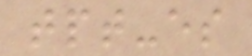tpt-es
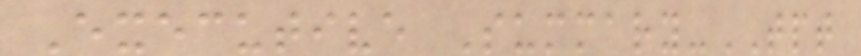Executive Summary-TPT
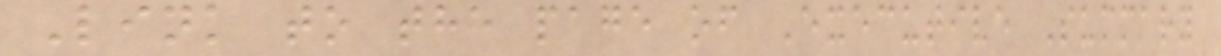Link to the page of Executive Summary
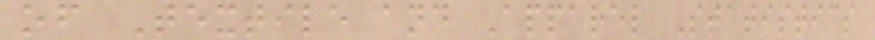of Textile and Apparel Statistics
